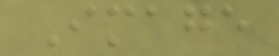Image
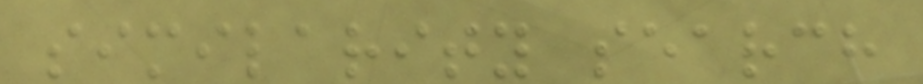similarity search
